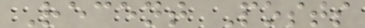Recent Posts
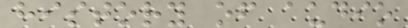history of audio
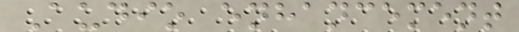Audio enhancement
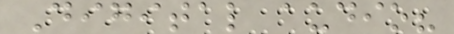Digital audio?
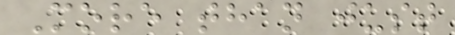More than just
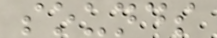sounds
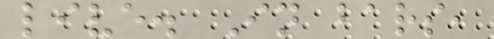live. In bars,
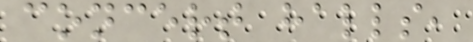concert halls,
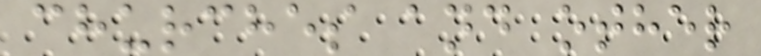churches and other
